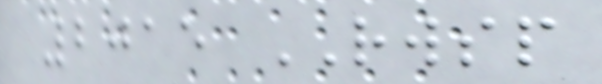2015 RWSP
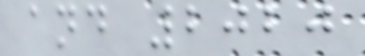and 2020
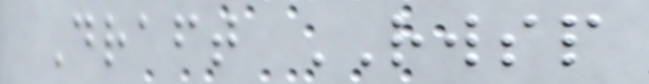Draft RWSP
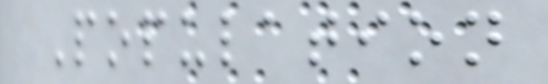Population
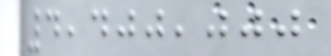4,400,000
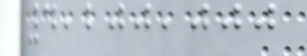4,200,000
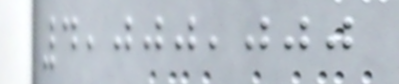4,000,000
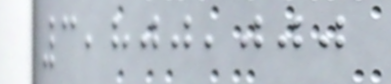3,800,000
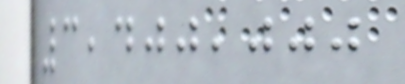3,400,000
